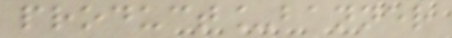product_banner
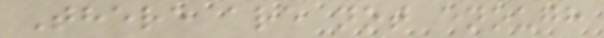There are not enough
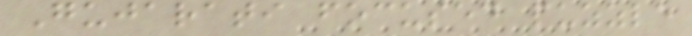Gujarati focused puzzle
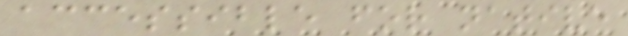accessible for native
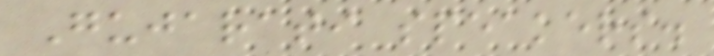Gujarati speakers.
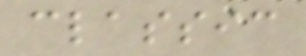classic
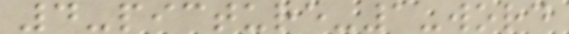4-picture-1-word
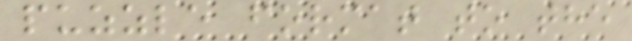puzzle format to the
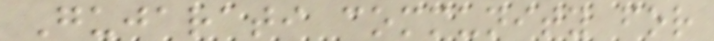Gujarati community for
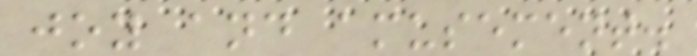joy and amusement.
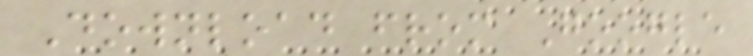Download from Google
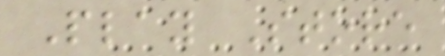Play Store
